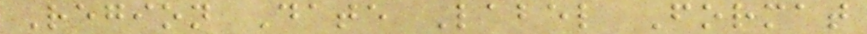Region Date Label Format
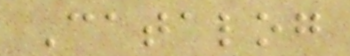Catalog
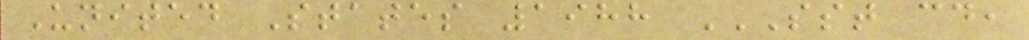United States 1988 SST CD,
